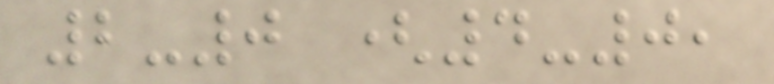2-0 (4-0,
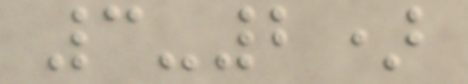3-2)
